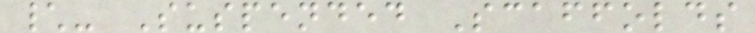\- Suspended Scaffolds
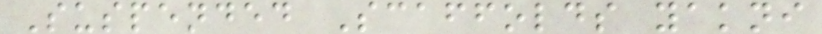Suspended Scaffolds yakni
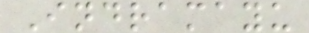Indramayu
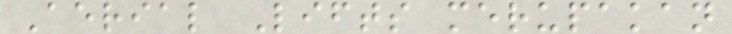Aerial Lifts merupakan
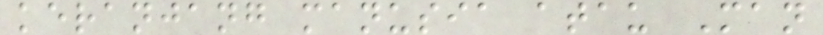keranjang manusia atau Man
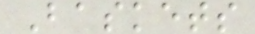Baskets
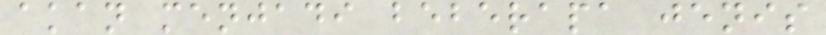akan menjadi beberapa jenis
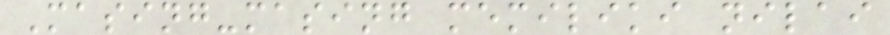Masing-masing memiliki nilai
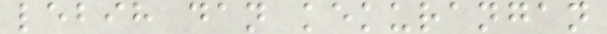lebih dan kekurangan
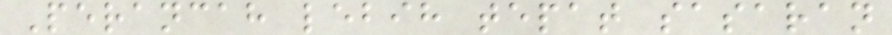Perancah lebih tepat sasaran
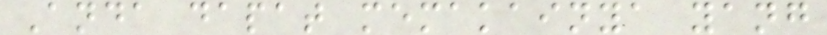Anda dapat memakainya yang
